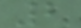2
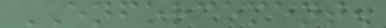ENFORCEMENT.
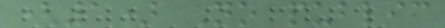(1) No public
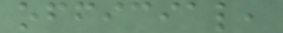official,
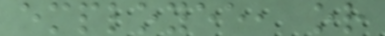employee, or
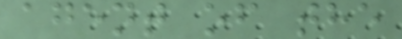agent of the
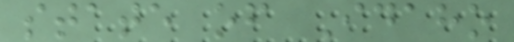state of Idaho
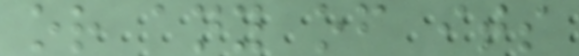or any of its
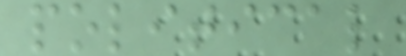political
